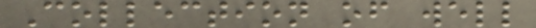Collection of well
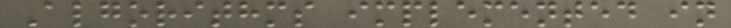Algorithms implemented in
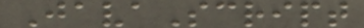JavaScript
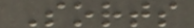Sorts
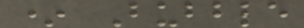* Bubble
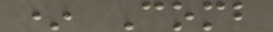* Comb
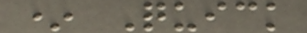* Quick
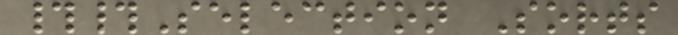##Selection Sorts
